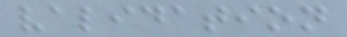validation
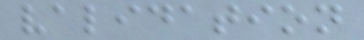validation
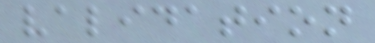validation
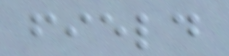field
